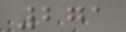271
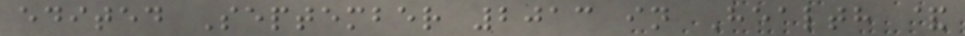edited September 2013 in Health &
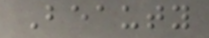Beauty
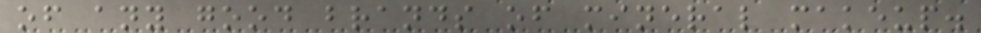of any good brands of mineral makeup.
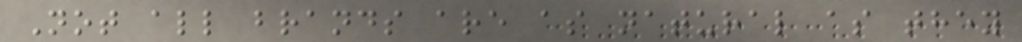Not all brands are as natural as they
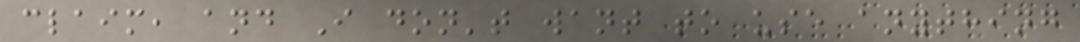claim, and I don't want to use anything
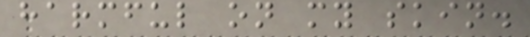harmful on my skin.
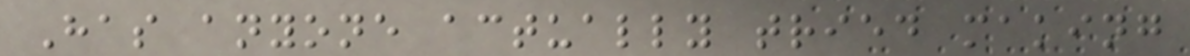Has anyone actually tried making
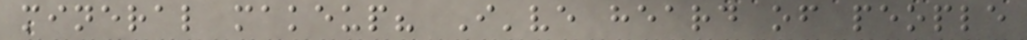mineral makeup? I've heard of people
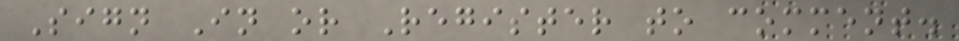Sign In or Register to comment.
